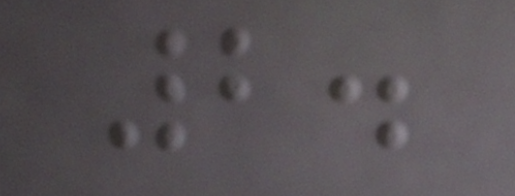2.
